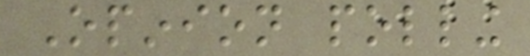Opinion polling
